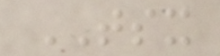TSX
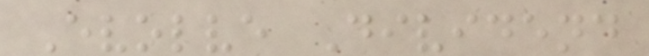Evolve Dividend
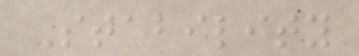Stability
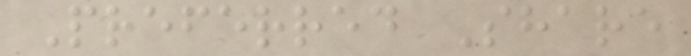Preferred Share
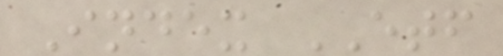Index ETF
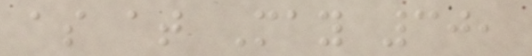as at May 30,
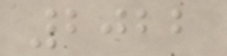2022
